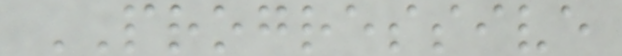PROGRESSIVE
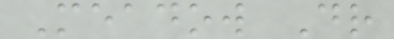Meadow Dr
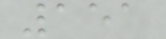151
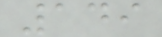149
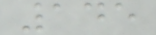145
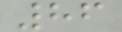86
